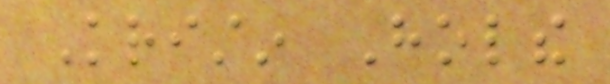Kristin Holthe
